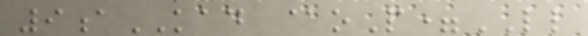9aKAD @oP=LL
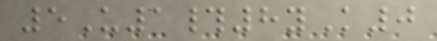5U1#8yK0
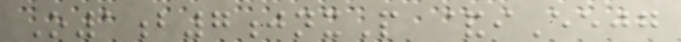O1b7jnxP &iEejg
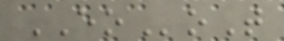EOoT
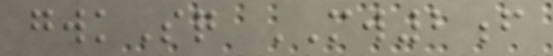gwkSq MW2f
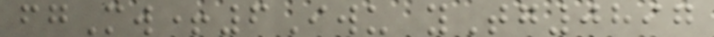fgMw+6Iwu yTg0897
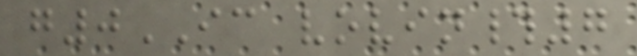g0IC vovin#7
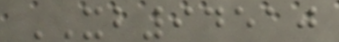XB94510
